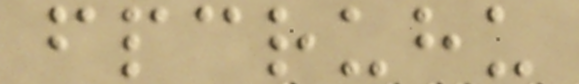fpcruhu
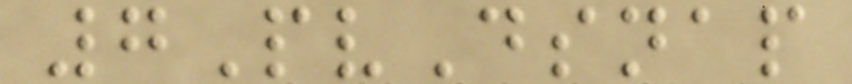7PvDsnap
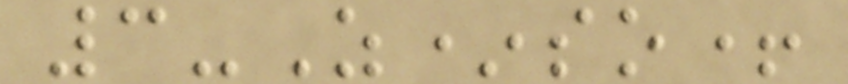3-Z*so+
